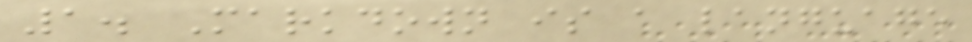1. Markdown is a language
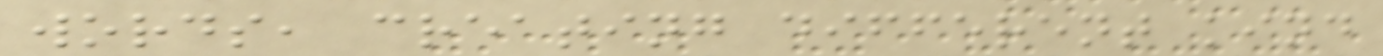words, creating different kind
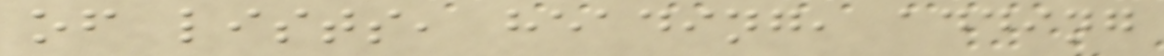of lists, heading, adding
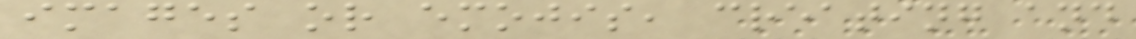images or emojis, creating and
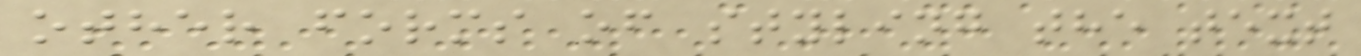other forms of styling the text
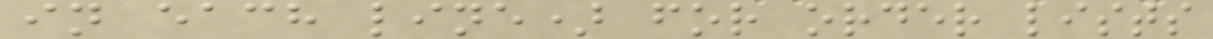in each line) for order lists
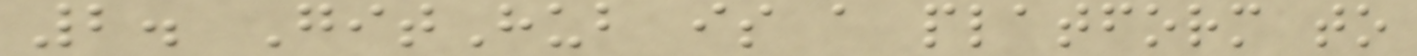2. GitHub is a platform to
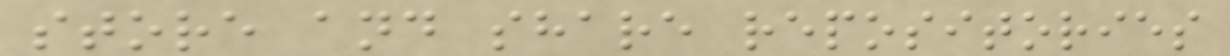store and share repositories
